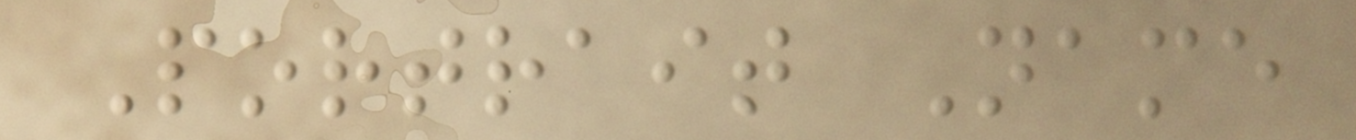Portrait Name
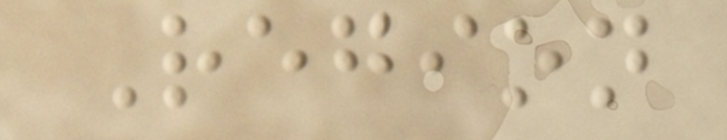Region
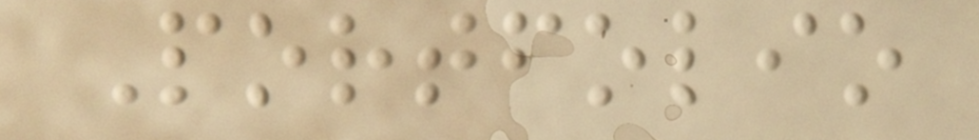Portfolio
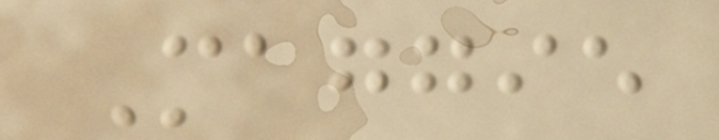Maggie
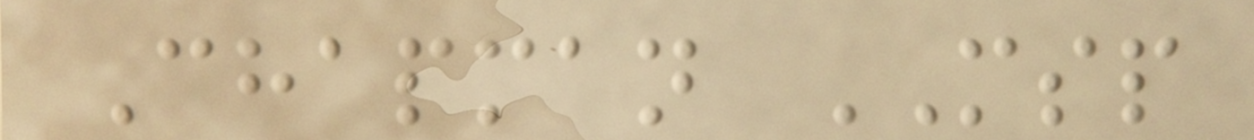Chapman MSP
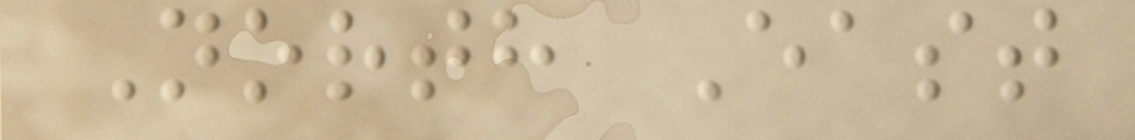North East
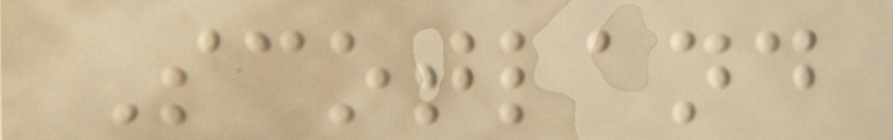Scotland
